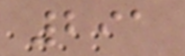291
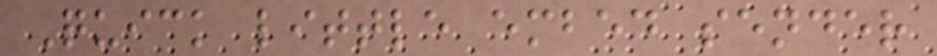Quick little embed sender
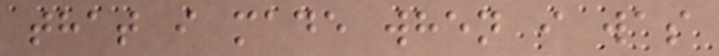that i made when i was
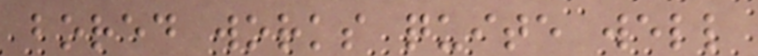bored works quite well
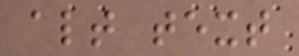alt text
